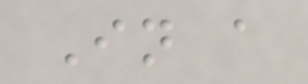In a
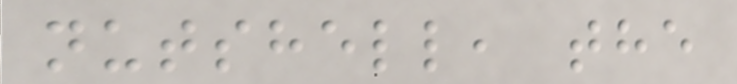nutshell, the
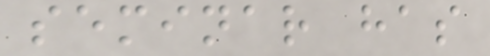seminar has
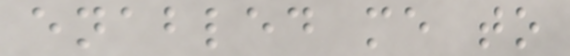enabled me to
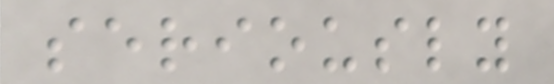seriously
